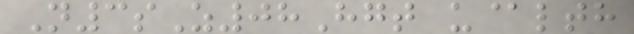N3sZ08Hgt u@lth
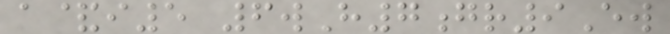a&i5 6wH7gr9Ew
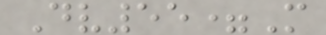Dv55=M
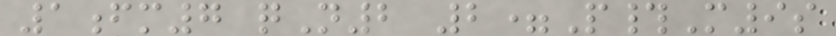1fm7 qN2 2=P#M9s
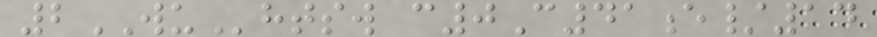2WUhtsw c0C41e/14
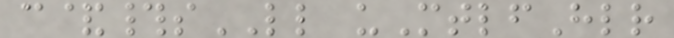c&#sLL uMtlfHlr
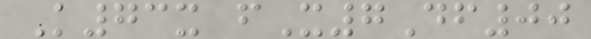K73x fX7Df00
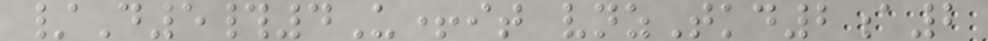/D5#4U+it vnzTkd2a2
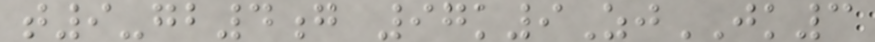t9-gb4g 97k9ZjJK3
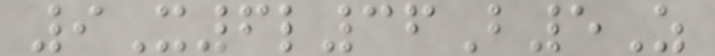9X6l36B5Z
